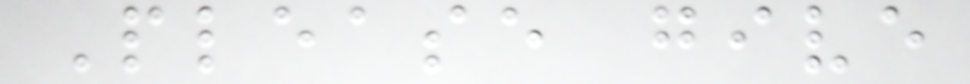Please give
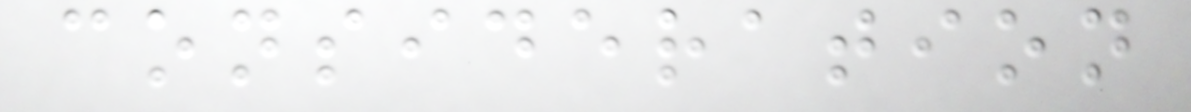consideration
